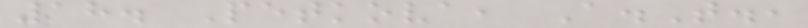18. Petkova, A.T.,
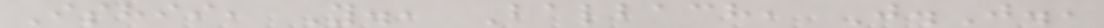Ishii, Y., Balbach, J.J.,
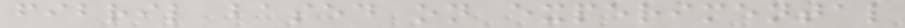fibril based on experimental
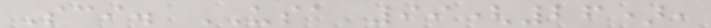Sci. USA 99(26),
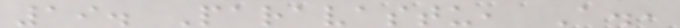19. Paravastu, A.,
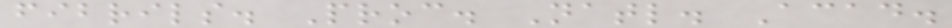fibrils. Proc. Natl. Acad.
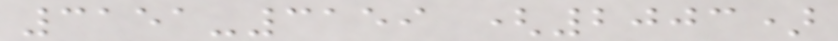3151-3159 (2003)
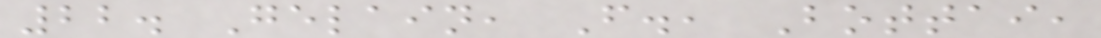22. Gelain, F., Bottai,
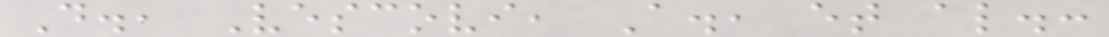D., Vescovi, A., et al.:
